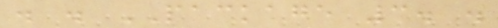. . PACKAGE 3. .
